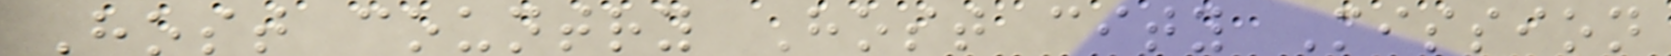Host country Host city Mission
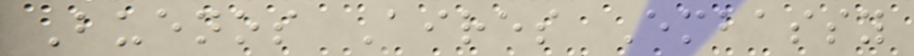Buenos Aires Embassy
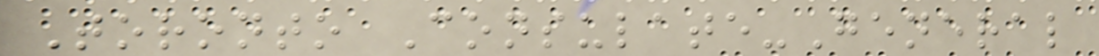Toronto Consulate-General
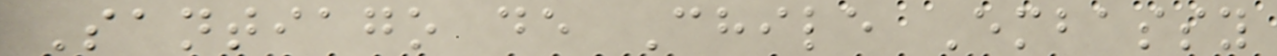Santiago de Chile Embassy
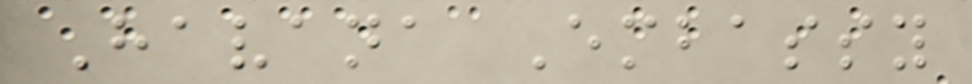Havana Embassy
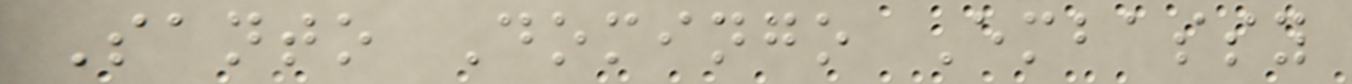Santo Domingo Embassy
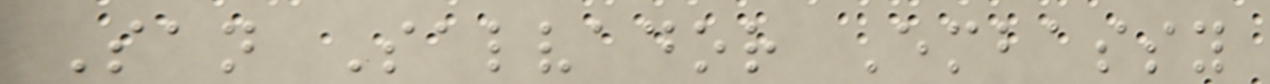San Salvador Embassy
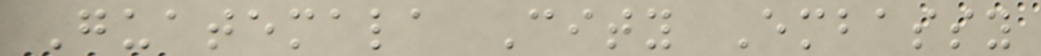Guatemala City Embassy
